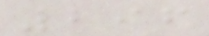296
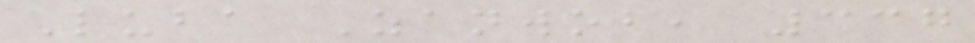Luba Zanwob, 337
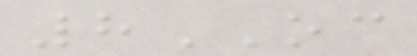8OC
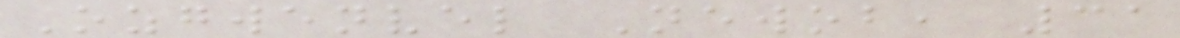Ozgwenvel Newob, 31
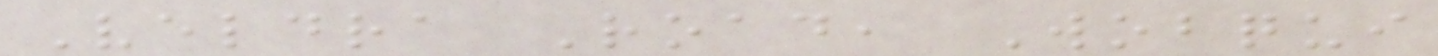Veldra Road, Wobqui
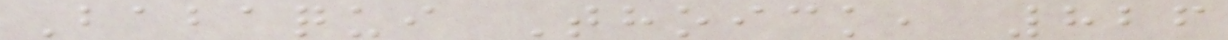Babaqui Thoick, 826
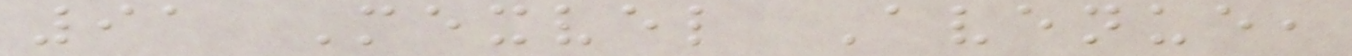91 Mexvel Avenue,
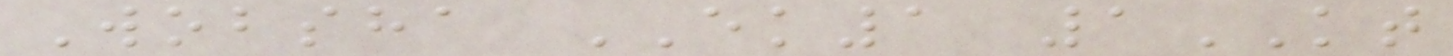Wobsha EK1 1KT
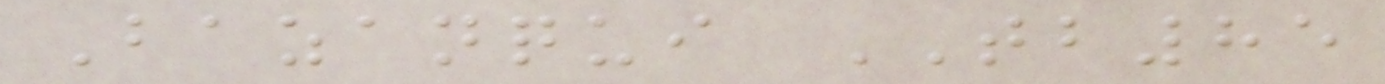Bazanqui TB85
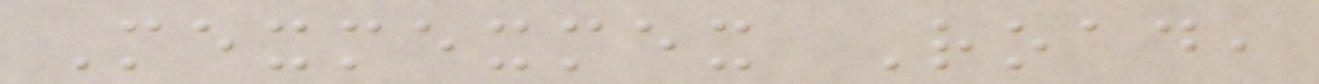Mexmexmex Road,
